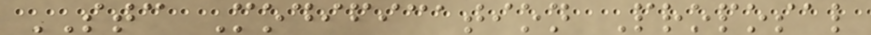STC Modification Proposal
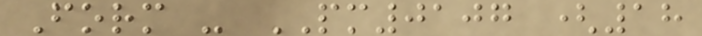Form - PM0107 (18
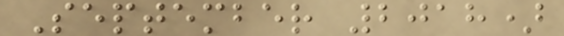September 2018)
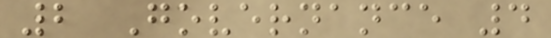2 Governance 4
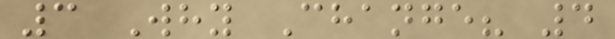3 Why Change? 4
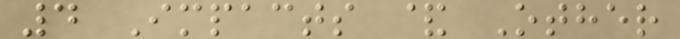4 Impacts & Other
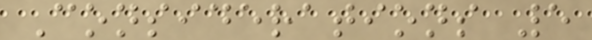Considerations 5
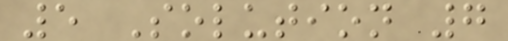5 Solution 7
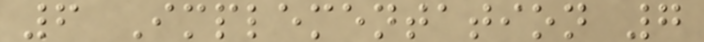6 Implementation 7
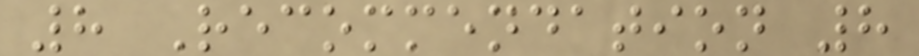8 Recommendation 8
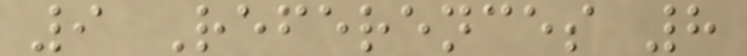9 References 8
